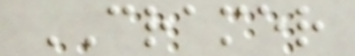CRAMER
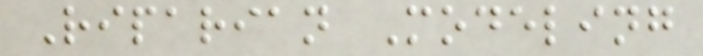Riparian Modeling
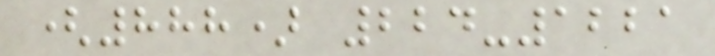(888) 224-1221
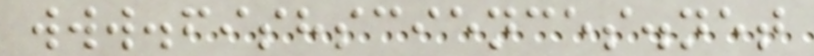www.fishsciences.net
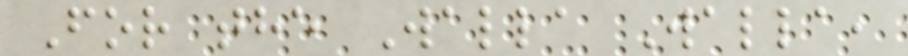For the Walla Walla,
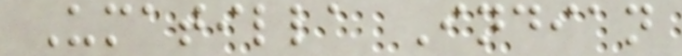Umatilla Indian
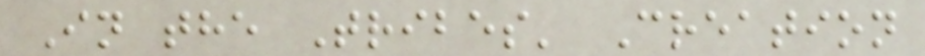In the Tribes' Creation
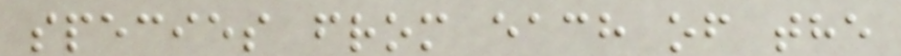species from each of the
